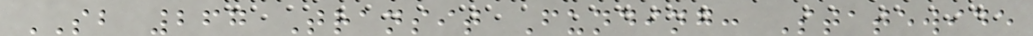SB 267 Transit Funding: Statewide
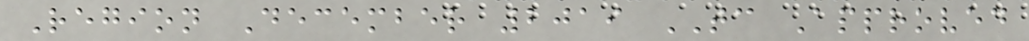Region December 2019 TC Approved
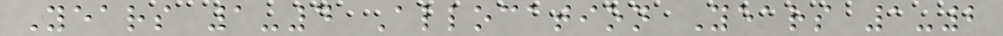Years 1-4 Allocation Years 1-2
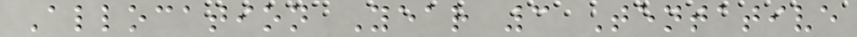Allocation Year 3 Tentative
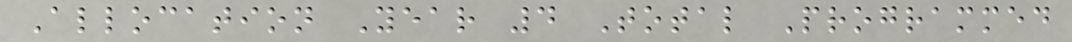Allocation Year 4 Total Programmed
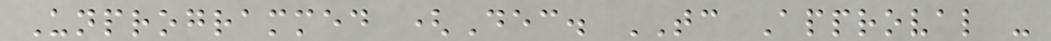Unprogrammed (Dec. TC Approval -
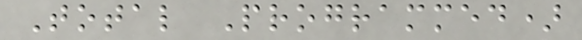Total Programmed)
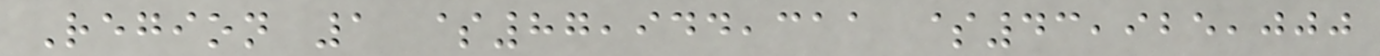Region 1 $87,944,311 $43,925,000
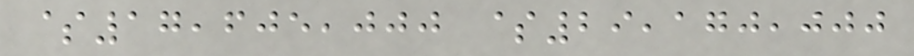$17,605,000 $29,170,000
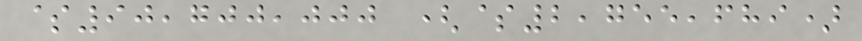$90,700,000 ($2,755,689)
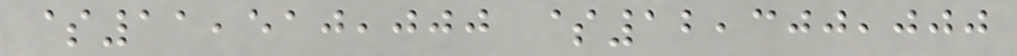$11,510,000 $12,300,000
